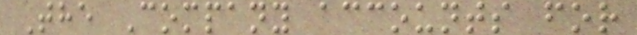The Company accounts for
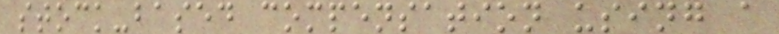stock-based compensation using a
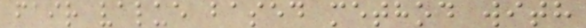fair value based method with
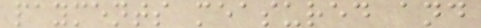payments measured and
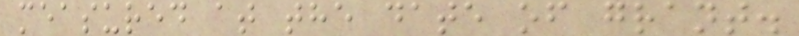measured at the date of grant.
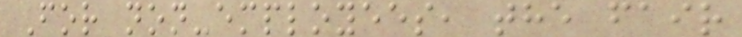For non-employees, the fair
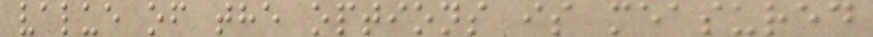value of the options is measured
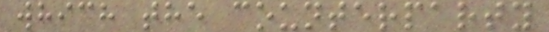which the counterparty
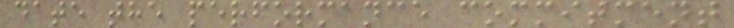date the performance commitment
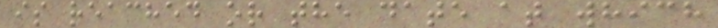is reached or the date at which
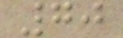70
